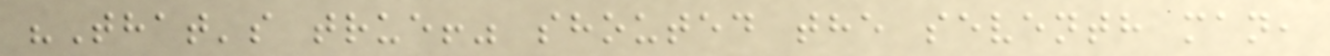"That's true!" shouted the seventh man,
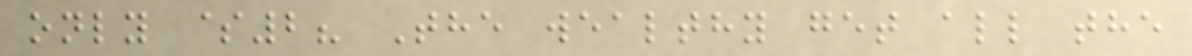only $2? The wealthy get all the
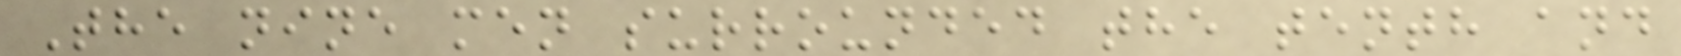The nine men surrounded the tenth and
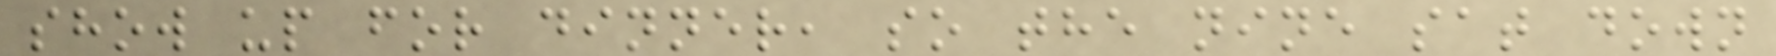show up for dinner, so the nine sat down
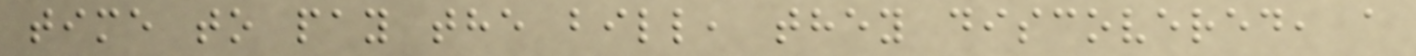time to pay the bill, they discovered, a
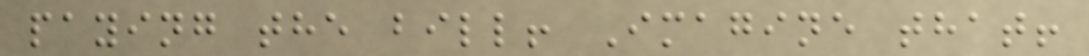paying the bill! Imagine that!
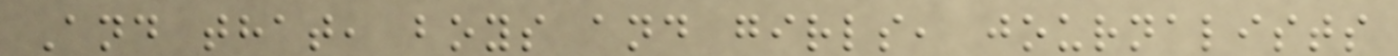And that, boys and girls, journalists
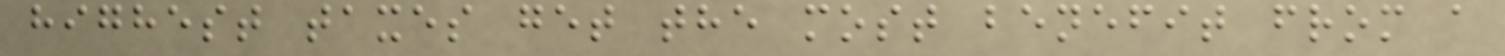highest taxes get the most benefit from a
